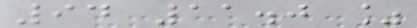94 11.0 %
